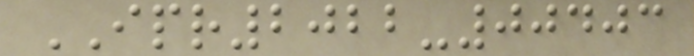IPR2022-00403
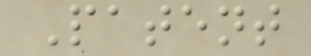Patent
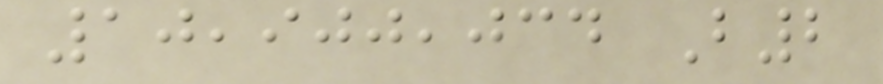10,900,034 B2
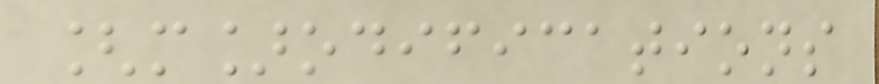[m]odifications
